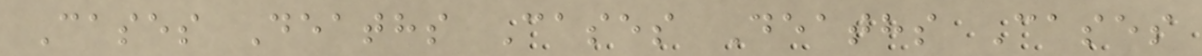Cases Deaths Cases Deaths Cases
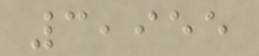3,955
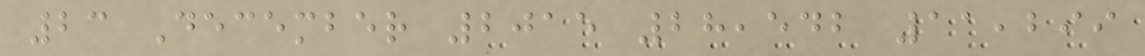23 December 2015 28,542 11,299
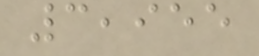3,955
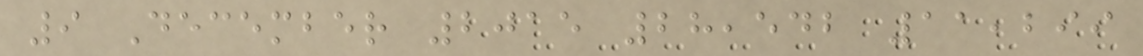9 December 2015 28,542 11,299
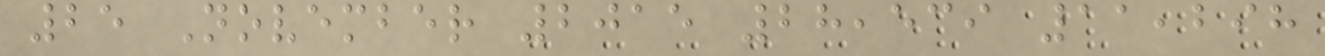25 November 2015 28,539 11,298
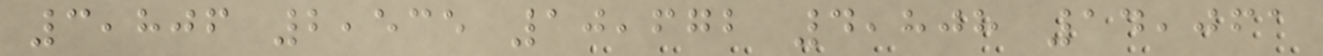3,806 2,535 10,672 4,808 14,061
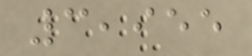3,955
